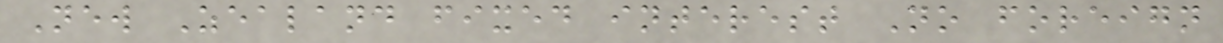New Zealand fixed interest No foreign
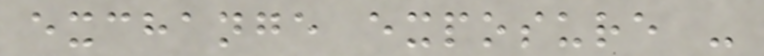exchange exposure -
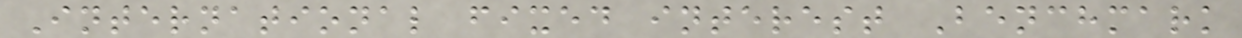International fixed interest Benchmark
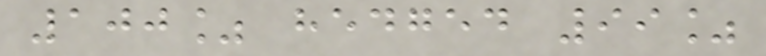100% hedged 99%
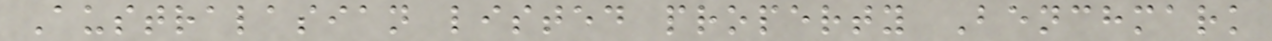Australasian listed property Benchmark
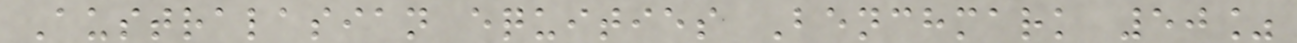Australasian equities Benchmark 50%
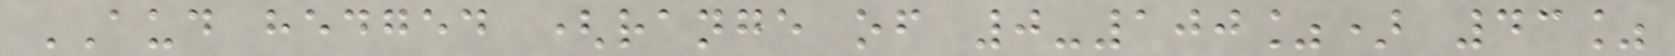AUD hedged (range of 0-100%) 43%
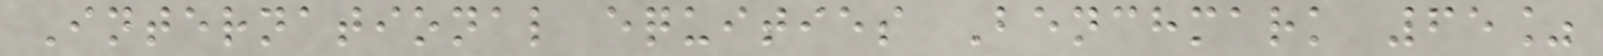International equities Benchmark 65%
